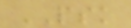PSK
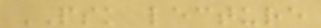PSK lecture
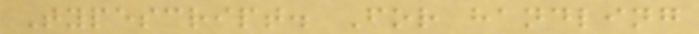Typescript. For handling
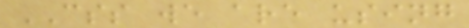CSS we are using
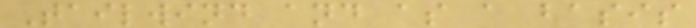Tailwind and as a basis
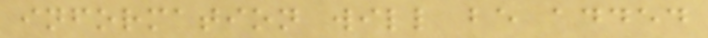information will be added
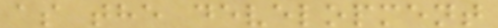as the development
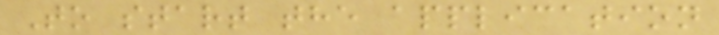To start the application
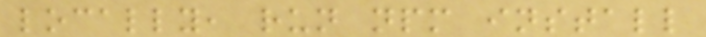locally, run npm install
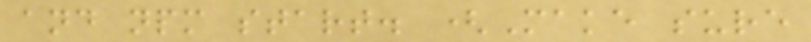and npm start. (Make sure
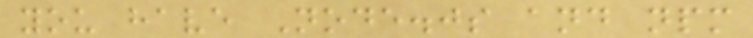you have Node.js and npm
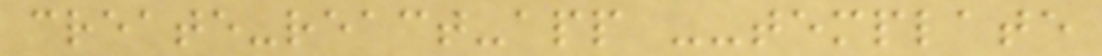create-react-app --template
